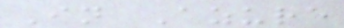In Azure
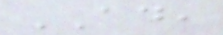AD,
